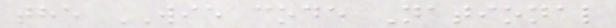the WIE code National
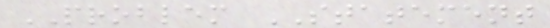PROBLEM STATEMENT
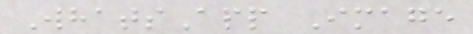WhatsApp Image
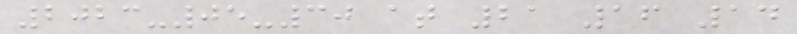2023-05-30 at 21 16 14
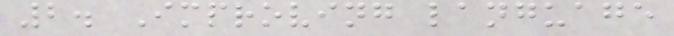2. Improving language
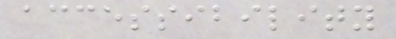accessibility
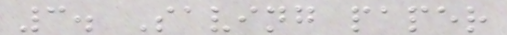3. Saving paper
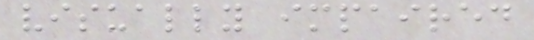visually impaired
